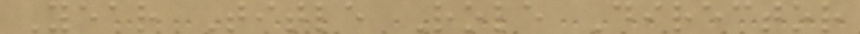Year Title Role Director
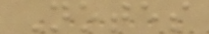Notes
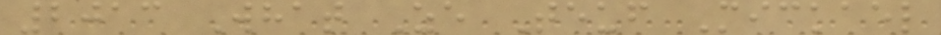2013 What Ze Teuf Mickael
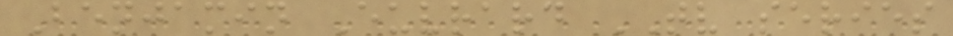Benjamin Euvrard TV series
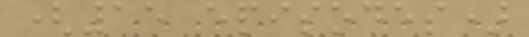(15 episodes)
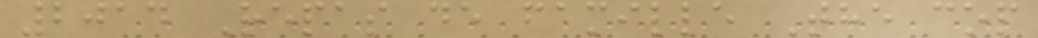2014 Repas de famille The cop
